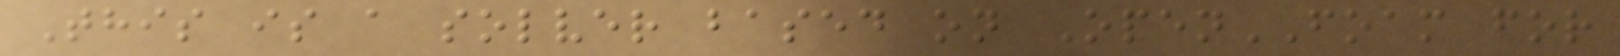This is a solver based on OpenFOAM for
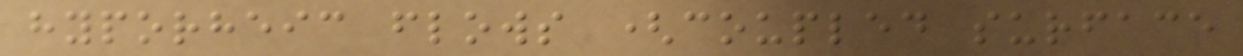hyporheic flows (coupled surface
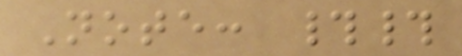Note: ##
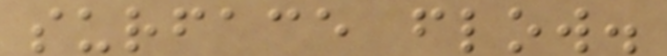surface flow.
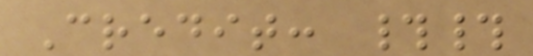Credit: ##
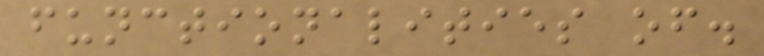functionalities of.
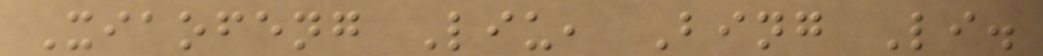Xiaofeng Liu, Bing Li.
